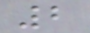2
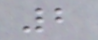2
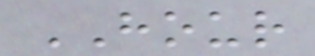HOUR
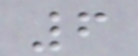6
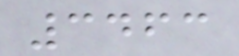3463
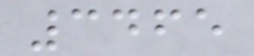3465
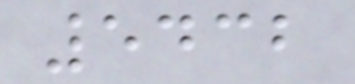5432
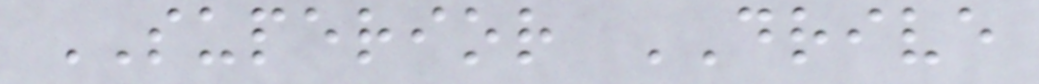SUPERIOR DRIVE
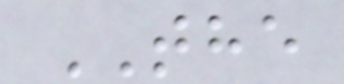THE
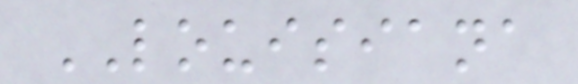LOUISIANA
